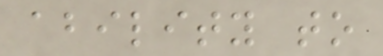ability to
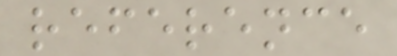reference
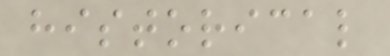historical
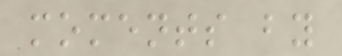moments by
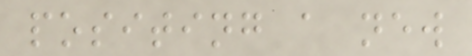positing a new
